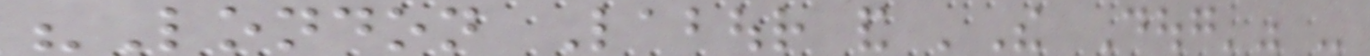"London Labour and 'The Doug'" -
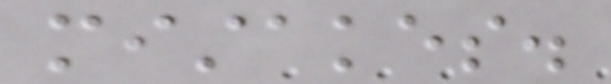mistakes.
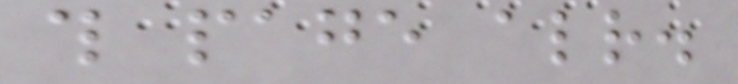this page already.
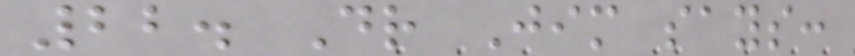22. Dr Jim says:
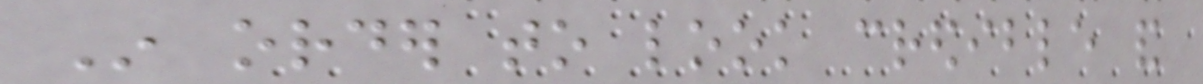In order to look credible and
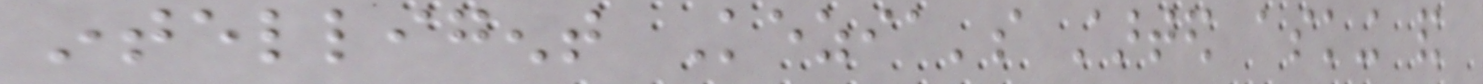intelligent Kezia's started asking and
